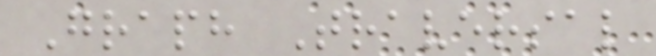Graph Traversal
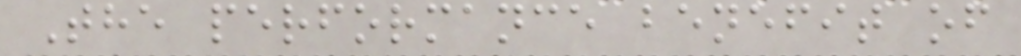The performance benefit of
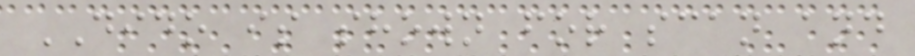DIDO is shown for scan and
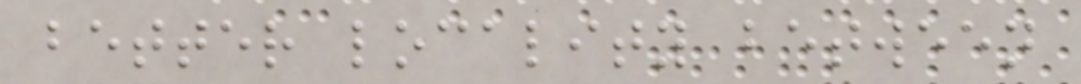better locality between
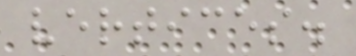vertices.
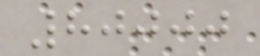80000
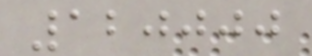120000
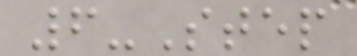6-Step
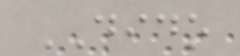DIDO
